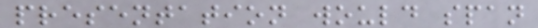presentation would span
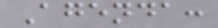Agenda:
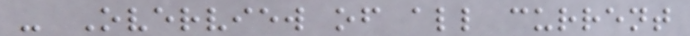- Overview of all current
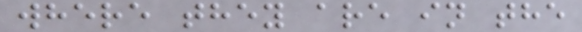where they are in the
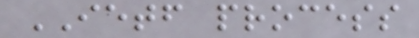IETF process
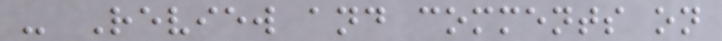- Review and comments on
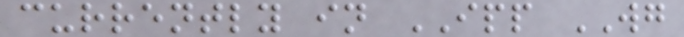currently in IPP WG
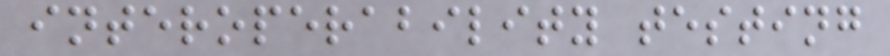interoperability testing
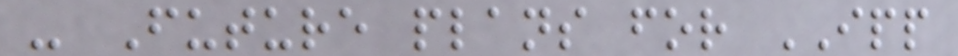- Future plans for IPP
